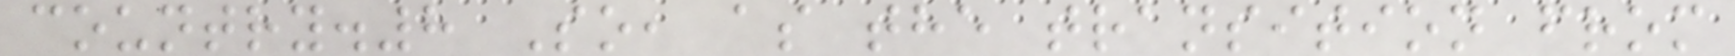country.8 So, as the transition from
